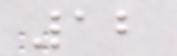12
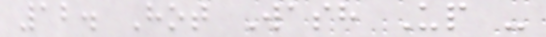12. Hot Wash Up -
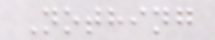Nothing
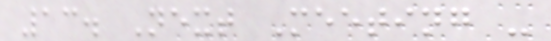13. Next Meeting -
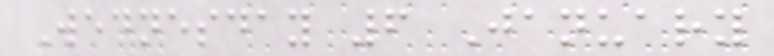Wednesday 6 January
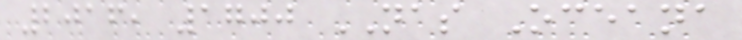2016, 1700 NAS Oceana
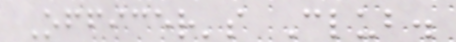Officer's Club.
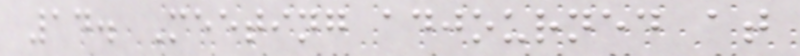14. Meeting adjourned at
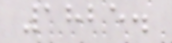1825.
